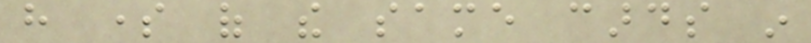have some of the same cards in
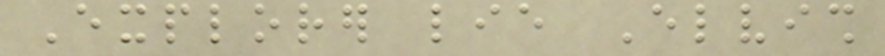Explorer lie Elvish
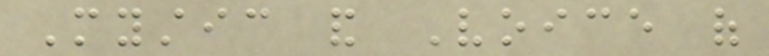Mystic and Voice of
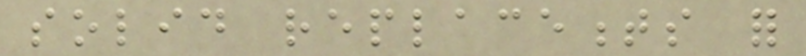solid replacements for
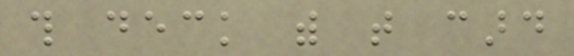this deck with that card
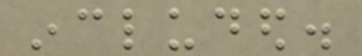included.
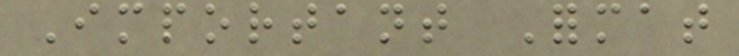Important Format
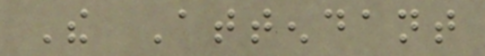The Attendant
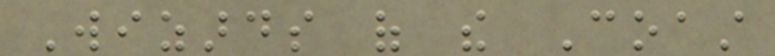Wizards of the Coast
